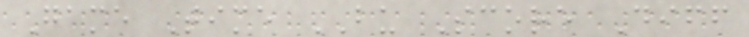Game Time BU Score Diff
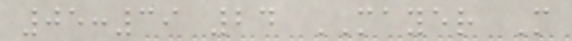05:39 24 MAYER M
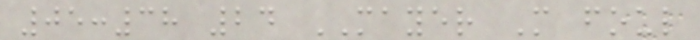05:38 24 MAYER M foul
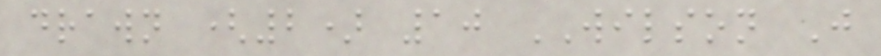drawn (2) 10 WILSON J
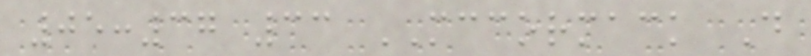05:37 33 MCCORMACK D
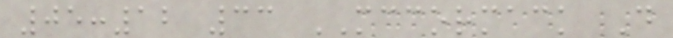05:12 33 MCCORMACK D
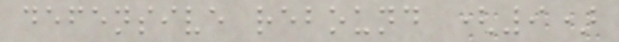defensive rebound (9)
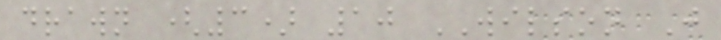drawn (3) 10 WILSON J
